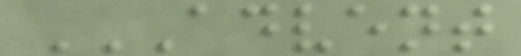ADVENT
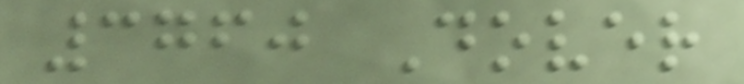3760 Dover
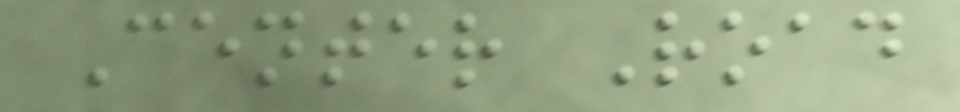Center Road
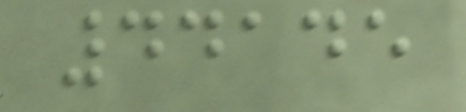44145
